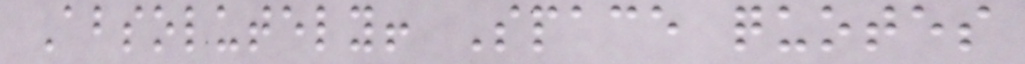Absolutely! Space quotes
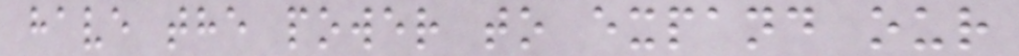have the power to expand our
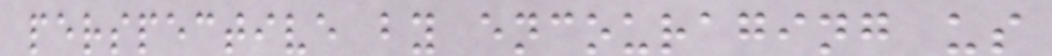perspective by encouraging us
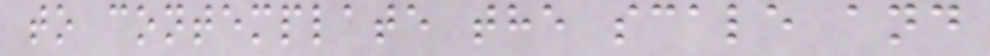to contemplate the scale and
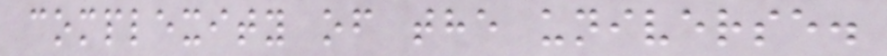complexity of the universe.
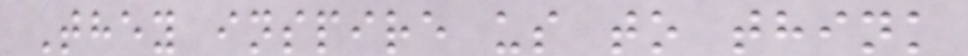They inspire us to think
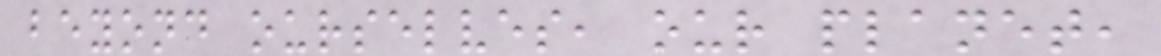beyond ourselves, our planet,
